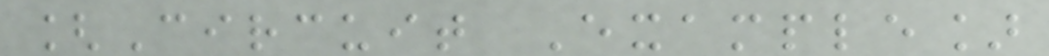[Circuit Example]
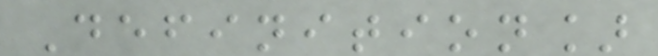Definition]
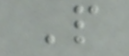P
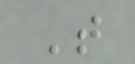T
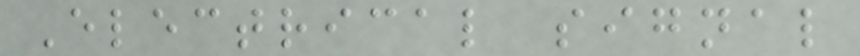Electrical signal
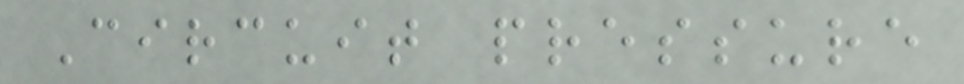Circuit pressure
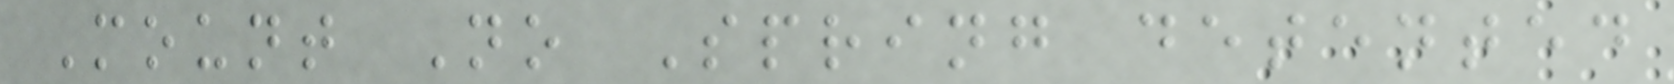Mount No Spring detented
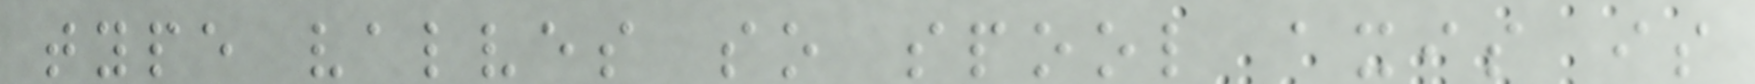type valves so spool axis is
